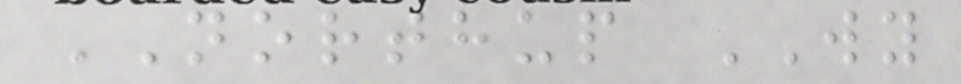NORTHUP WY
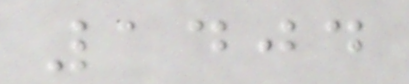1404
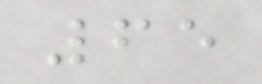65
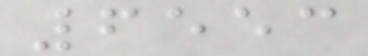6553
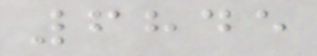6845
